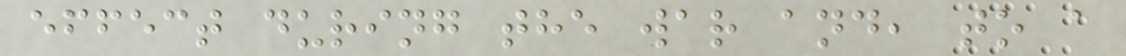effect during the war and, to a
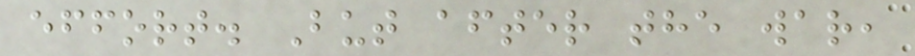effort. But after the war,
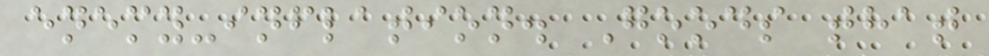enemy-inflation. Goods that
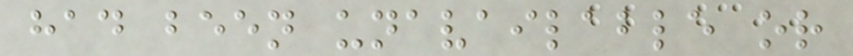had been unavailable or
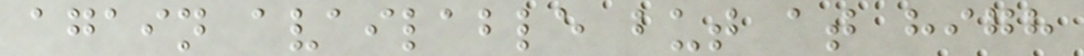again available but at high
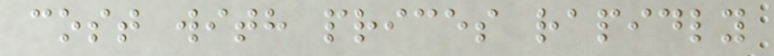cost with prices rapidly
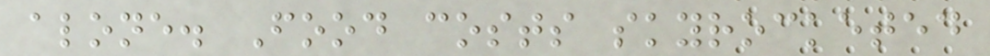alone. Food costs skyrocketed
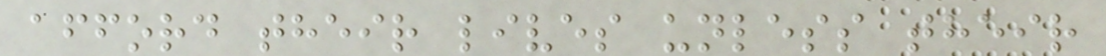afford their lives unless their
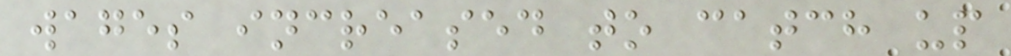wages increased to catch up
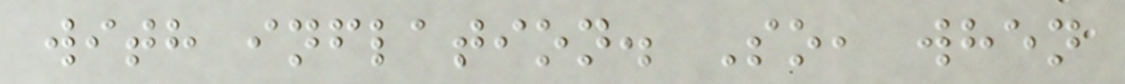with inflation. So, when
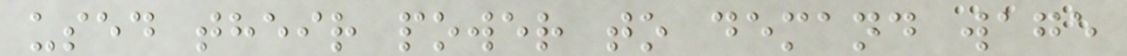used their power to demand wage
